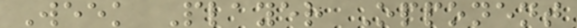Week Player Opponent
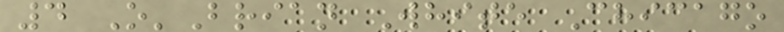4 O'Brian White Chicago
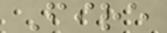Fire
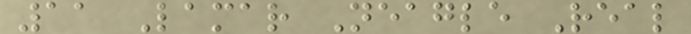11 Lamar Neagle Real
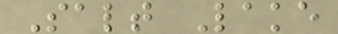Salt Lake
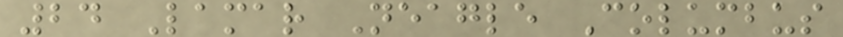24 Lamar Neagle Columbus
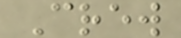Crew
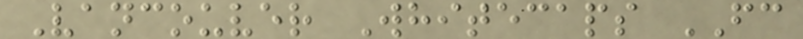Vancouver Whitecaps FC
